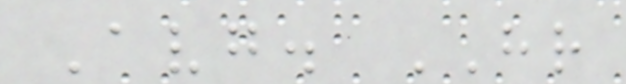Avg. HR
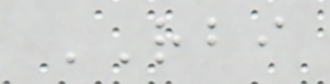RBI
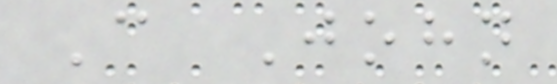C John
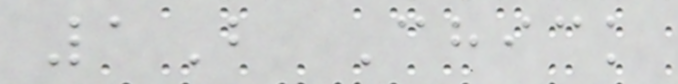1B Chick
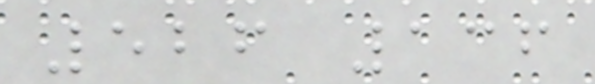526 136
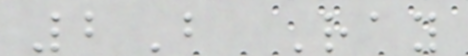2B Ray
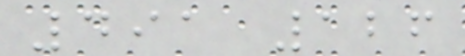491 126
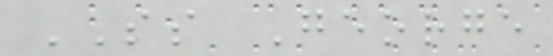SS George
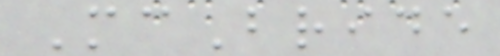McBride
